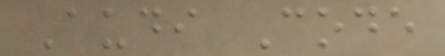Audi Code
